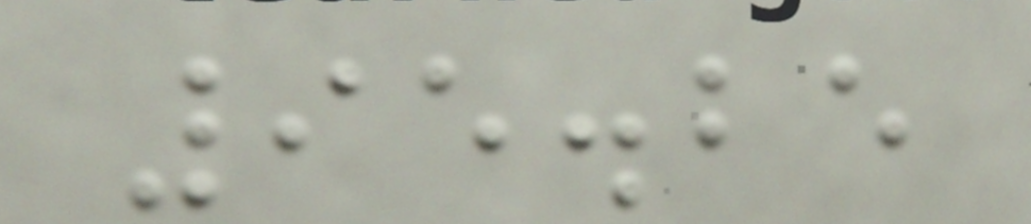95.25
